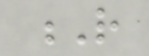R
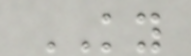KY
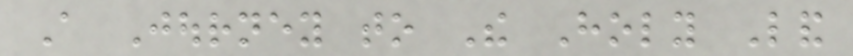A Journey to The Holy Land
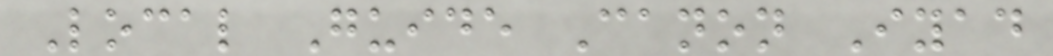Local Guide Canon Iyad
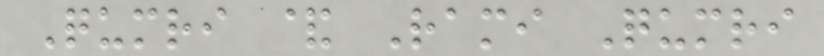Qumri & Rami Qumri
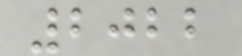2022
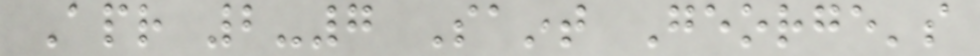Apr 2-7 Saint George's
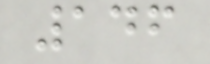146
